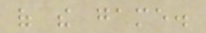of the game.
